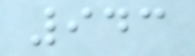943
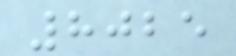8025
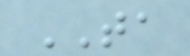TA
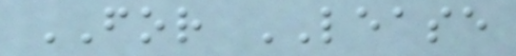FOR LEASE
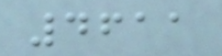4611
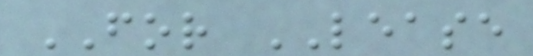FOR LEASE
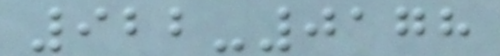922-0178
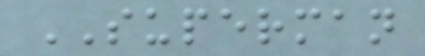SUPERMAN
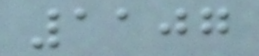1107
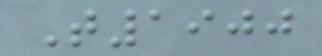T1900
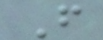F
